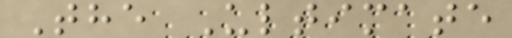The Ultimate
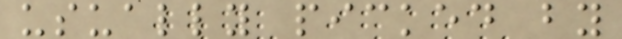usually picked by
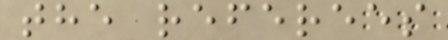the referees
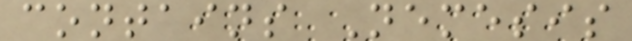contains Nemesis
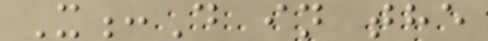X:D in the
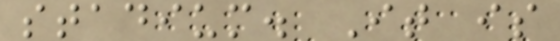stadium. It is
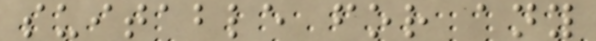suitable for any
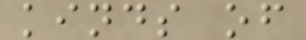kinds of
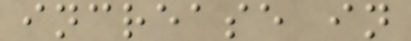increase in
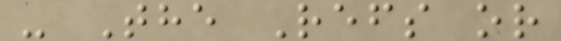- The Refs or
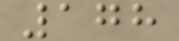178
